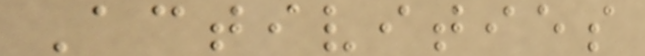Activities
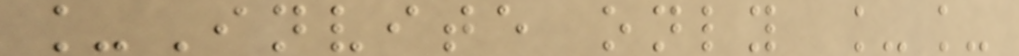_Invite only __
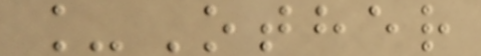_Other
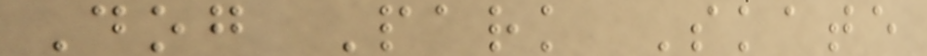Dog Park Skate
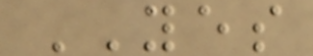YES
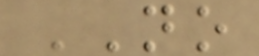NO
